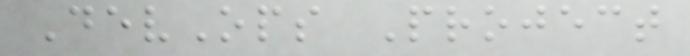DevOps Project
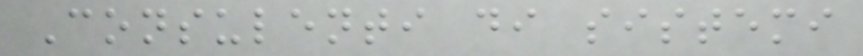Consulenti di sistemi
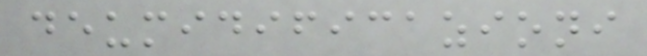deumidificazioni
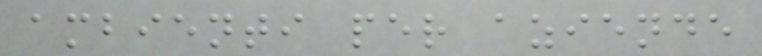ambienti per aziende
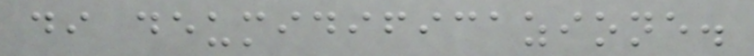di deumidificazione.
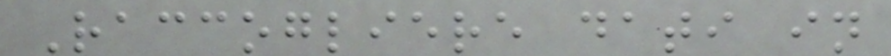Raccogliere dati in
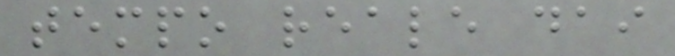tempo reale dai
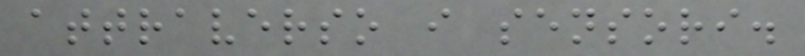attraverso i sensori.
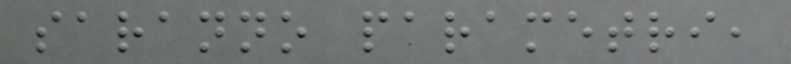saranno parametri,
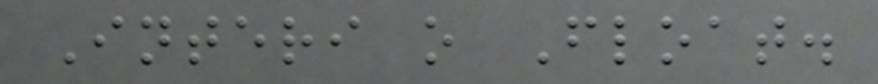Interi o Float.
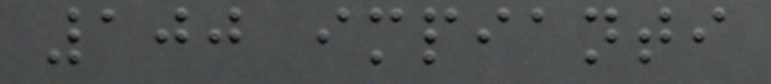100 impianti
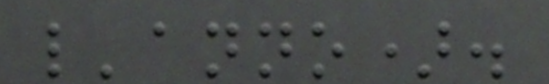l'anno).
